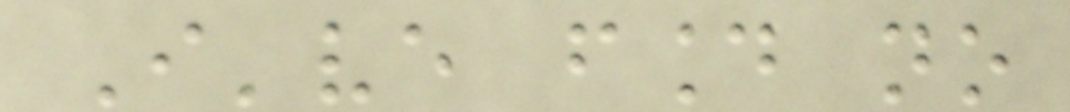I've found no
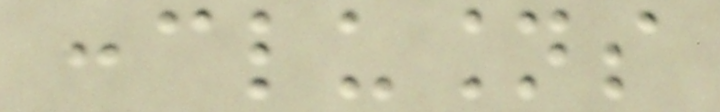conclusions
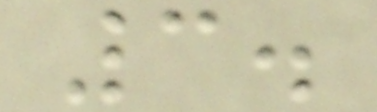3.
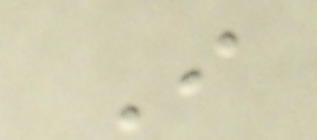I
